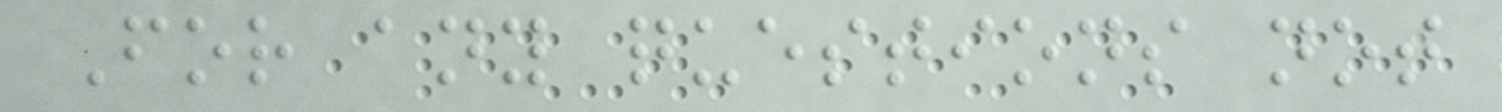For any questions not
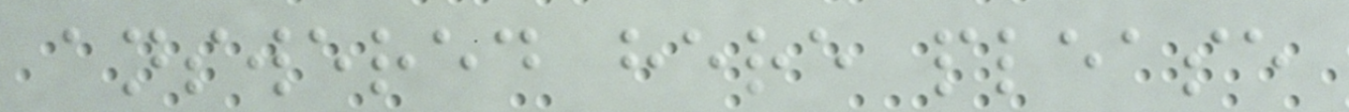answered here please
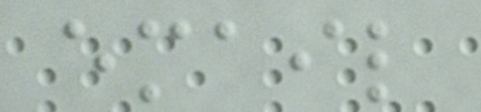email
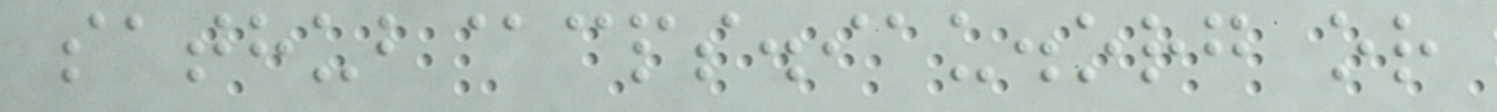sathub@cps.iau.org or
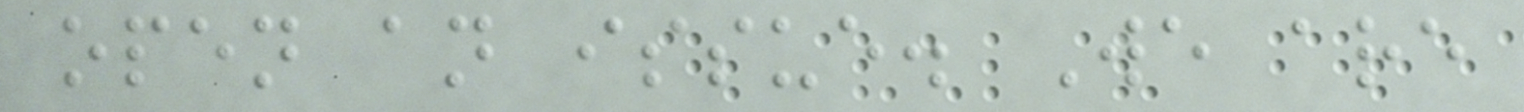open an issue. We are
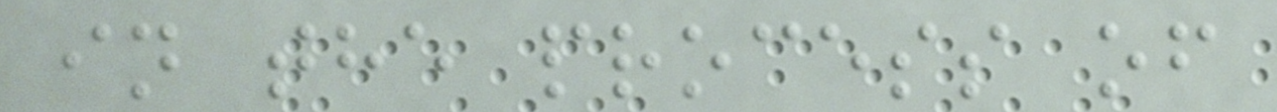in the process of
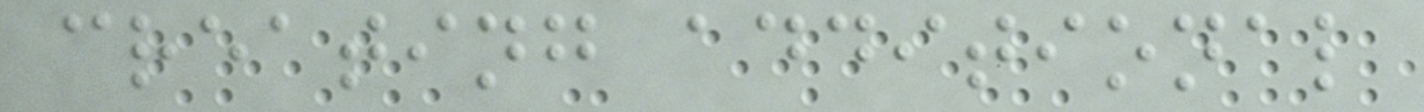creating additional
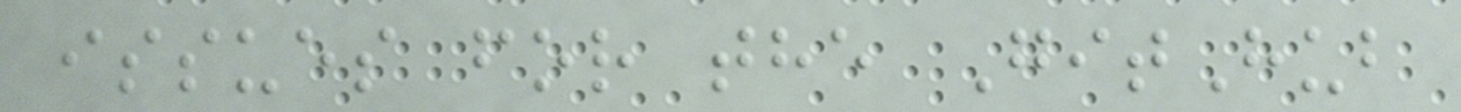issues for the GitHub
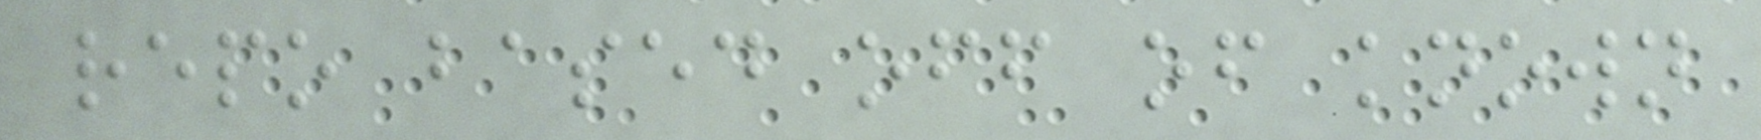repo based off of known
